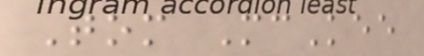Tom McKee
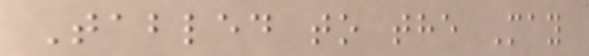Tabled to the May
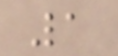1
